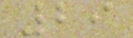29
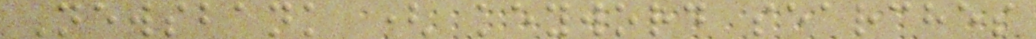Newsbank ( keyword searches
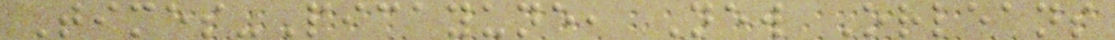Times-Picayune, New Orleans
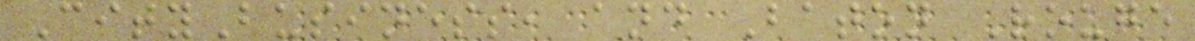CityBusiness, and Baton Rouge
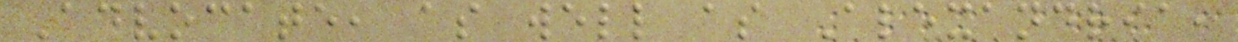Advocate, as well as Alexandria,
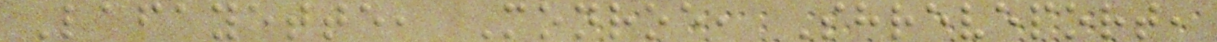Lafayette, Monroe, Shreveport,
